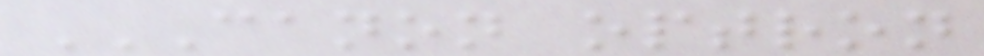CANON OPTRON
